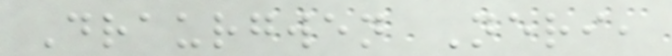Draurgwen Neri,
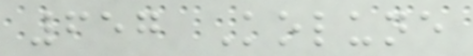657 Kolune
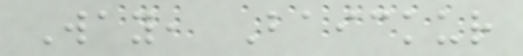Way, Baickur
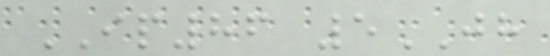IP86 5JH
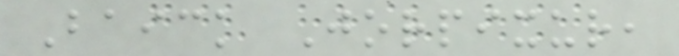Baick Jorpixur,
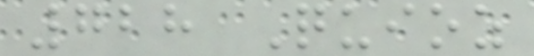728 Quioz
